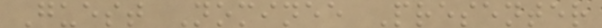Guest Nominee Presenter
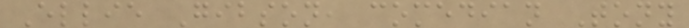Ellie Gibson, comedian Tony
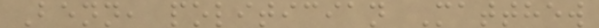Benn, politician Matthew
